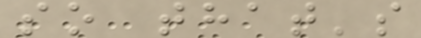so that's
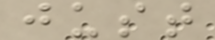just
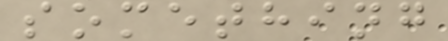something
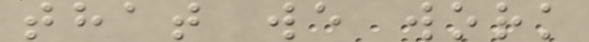that we work
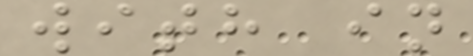with in
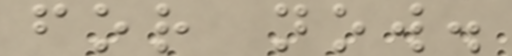for now.
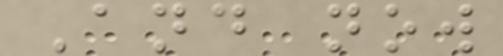And now
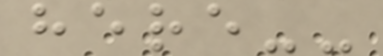here--
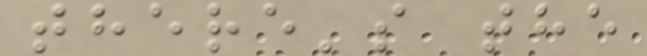there's the
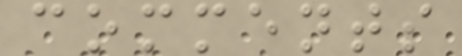comments
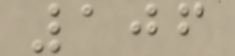106
